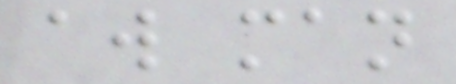aw man
